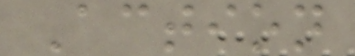Action
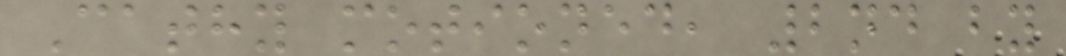Cathy motioned, 2nd by
